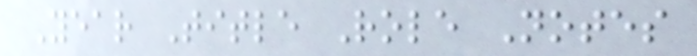Year Title Role Notes
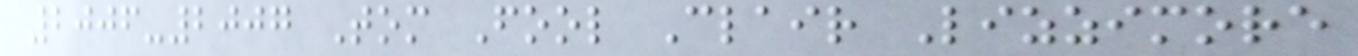2006-2007 Tom Fool Clair Lizzimore
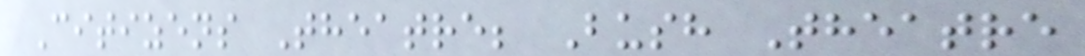Citizens Theatre; Bush Theatre
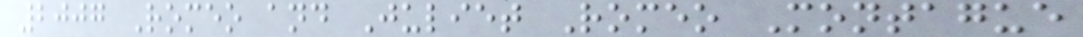2007 Romeo and Juliet Romeo Montague
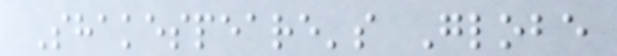Shakespeare's Globe
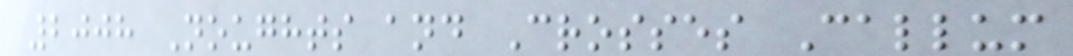2008 Noughts and Crosses Callum
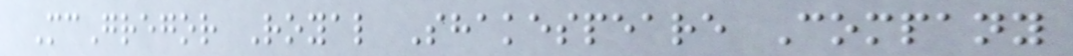McGregor Royal Shakespeare Company
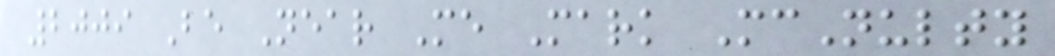2009 Be Near Me Mark McNulty
